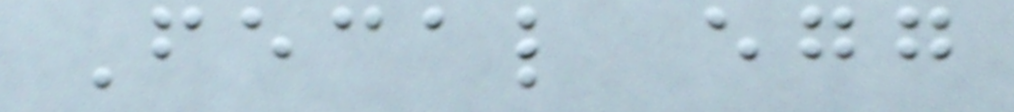Fecal egg
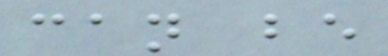can be
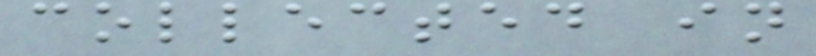collected in
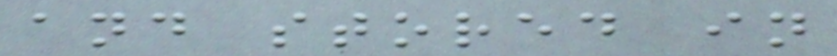and stored in
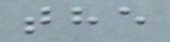the
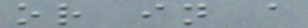or in a
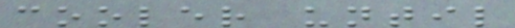cooler until
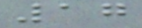17
